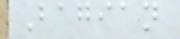Bagian
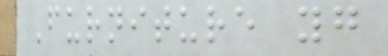Furniture yg
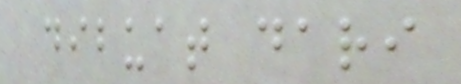dibuat dari
